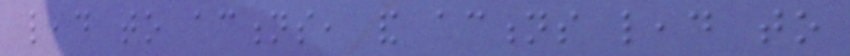lead to actions, and actions lead to
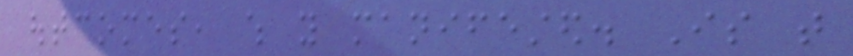outcomes, which you manifested. Is that
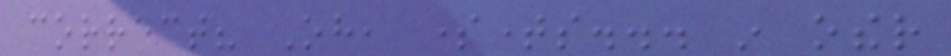correct? Oh, sometimes... in other
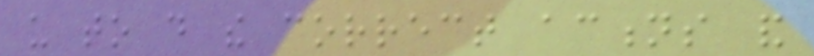us to do the correct actions and
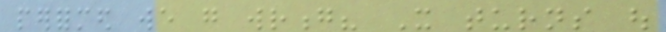performed we go wrong? It turns out
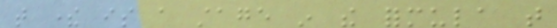that there is a stage in the formula that
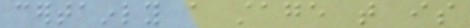certainly a stage that is
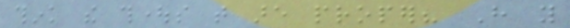think the thoughts that are proper? Have you
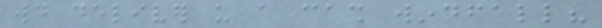would deliver us a cash windfall?
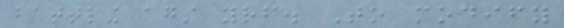battling against yourself. To modify
